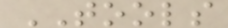TOOLS
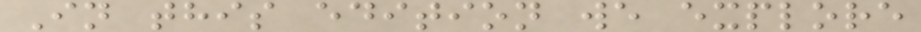In this edition we explore
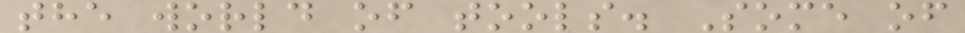the world of tools. Some of
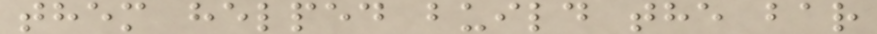them helped build the bar
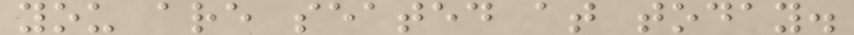you are seated at today.
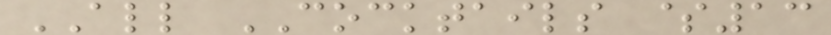ALL COCKTAILS $13
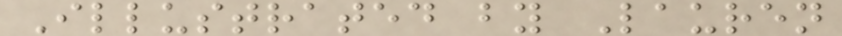Illustrated by Lauren
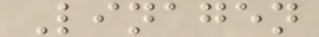Linagen
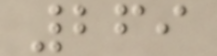269
